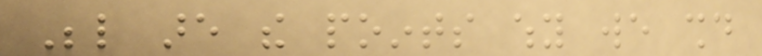Below are the points why we should
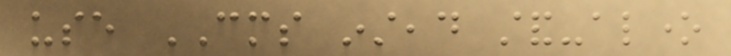use CMS instead stand-alone
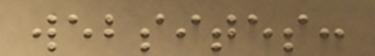websites:
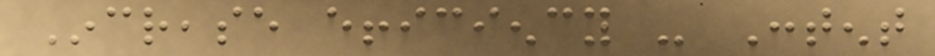Increase efficiency - Content
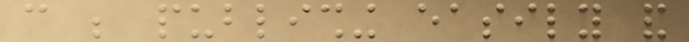can be publishing easily and
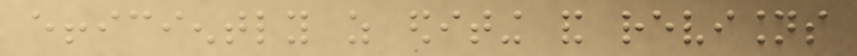efficiently as editing and revisions
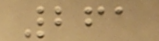261
